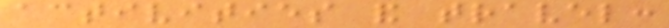activities and travel:
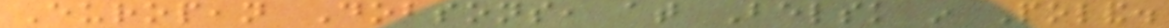European Dobsons, at Belsk in Poland.
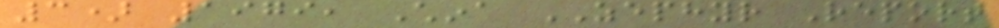3) 1979, China ZEPHYR Report
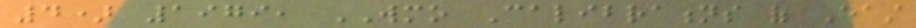4) 1979, WMO Calibrations of East
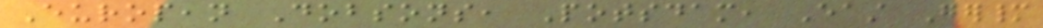European Dobsons, Potsdam, East Germany
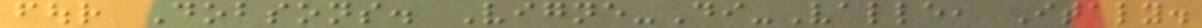four Dobsons. Vigne-Di-Valle, Italy.
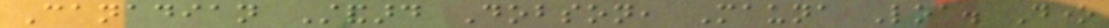Canadian Standard Dobson, Mauna Loa. Done
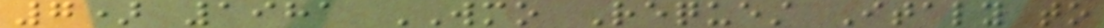7) 1981 WMO Request Italy to
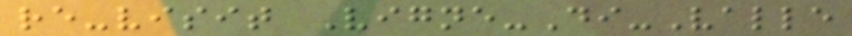re-visit Vigne-Di-Valle
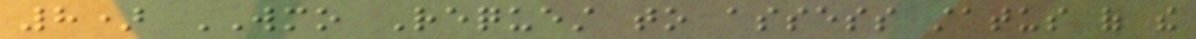8) WMO Request to assess status of the
